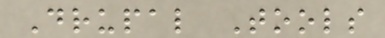Drupal Tools
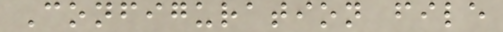Configuration file
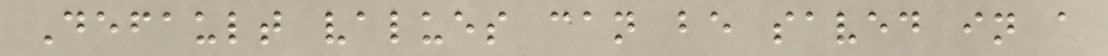Default values can be saved in a
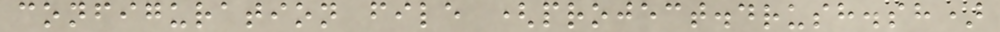configuration file (project.drush.sh)
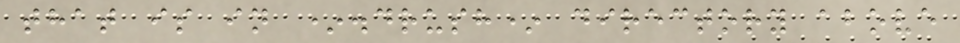that is in *.drush* directory above
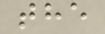the
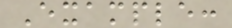Example:
